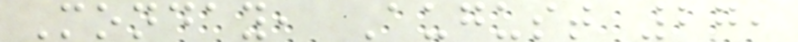Monday, August 27,
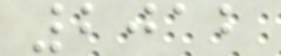2012
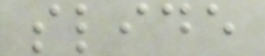slide
